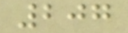207
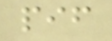pif
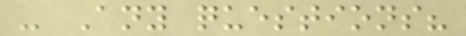- Any questions?
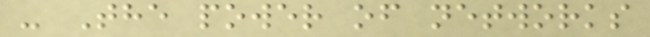- The power of networks
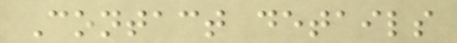Contact details
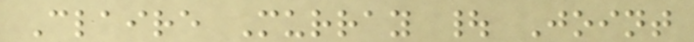Claire Murray | Joint
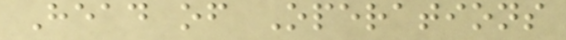Head of Operations
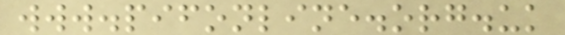www.pifonline.org.uk
